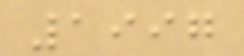1997
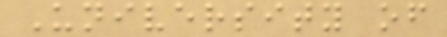University of
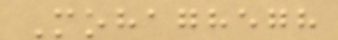Mohaghegh
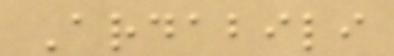Ardabili
